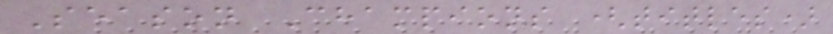Season Champions (titles)
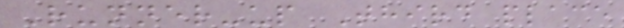Runner-up Third place
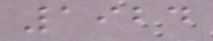1924
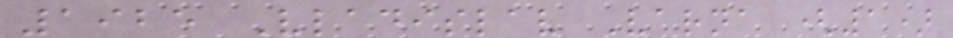1925 Vladislav Varna (1)
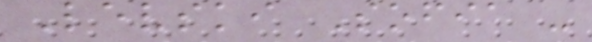Levski Sofia -
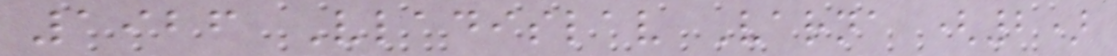1926 Vladislav Varna (2)
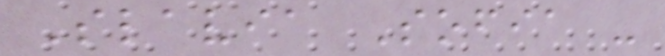Slavia Sofia -
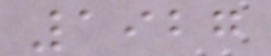1927
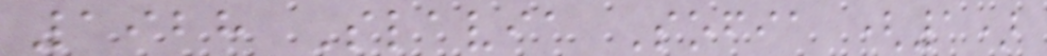1928 Slavia Sofia (1)
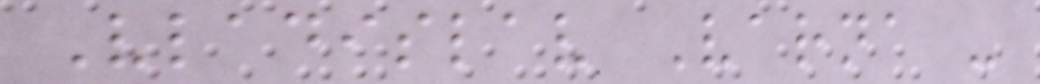Vladislav Varna -
